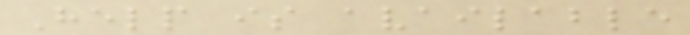Help is available
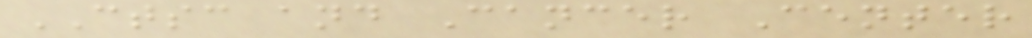CTSC and Cancer Center
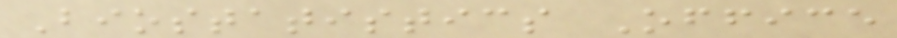Biostatistics Office
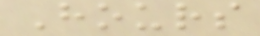Hours
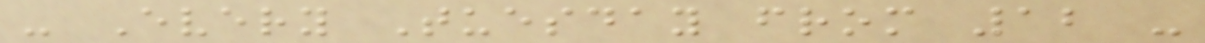- Every Tuesday from 12 -
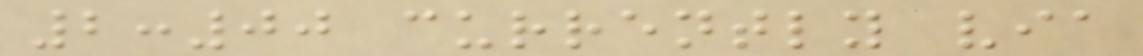2:00 currently via
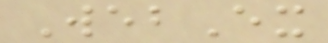WebEx
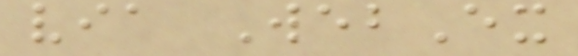via WebEx
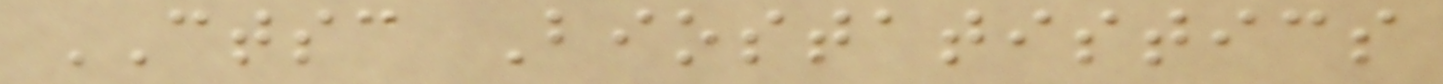CTSC Biostatistics
